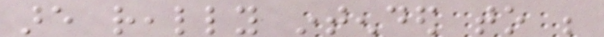are really intended to be
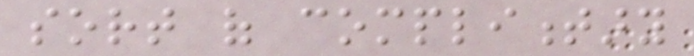sort of complimentary
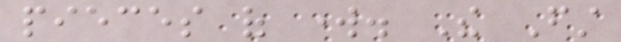pieces of work. The First
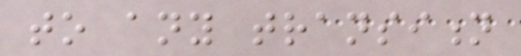to any transition
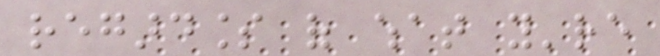regardless of what you're
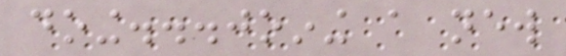doing...joining a new
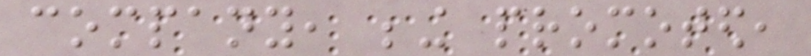company, being promoted,
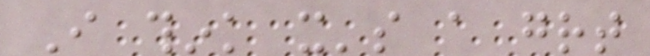I think it's a great
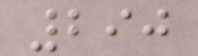290
